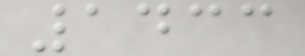1433
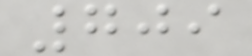709
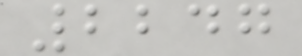2247
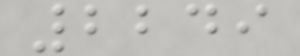2249
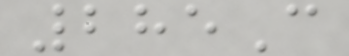285C
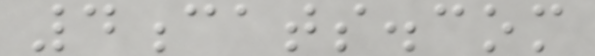4cats.com
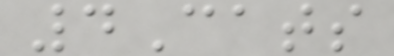4Cats
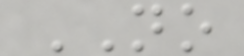NO
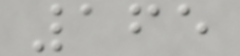165
